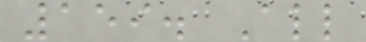159. All
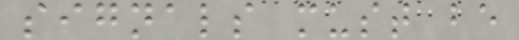signals must be
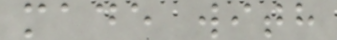made with
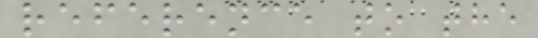reference to the
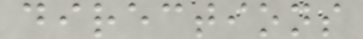directions
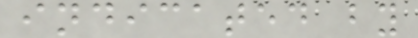indicated by
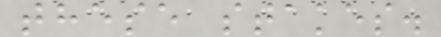these stakes.
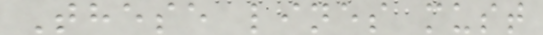These lines must
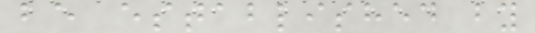be established by
